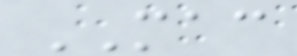MAC
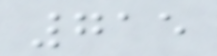715
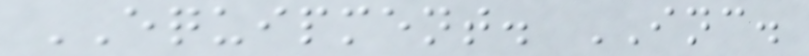EQUIPMENT. INC.
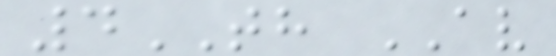4TH AV
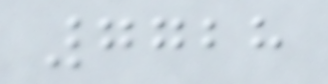7728
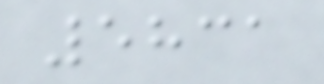5831
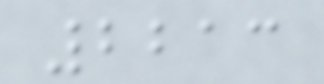2213
